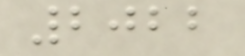2022
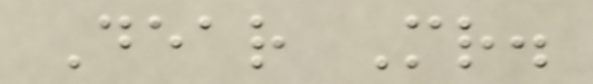Dear Mr.
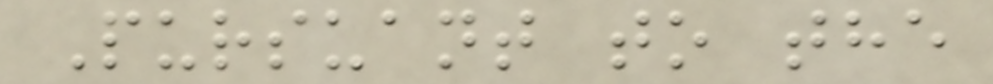Pursuant to the
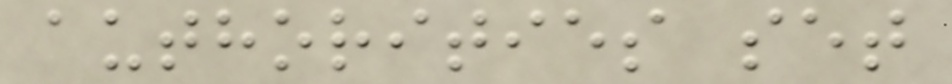authorities set
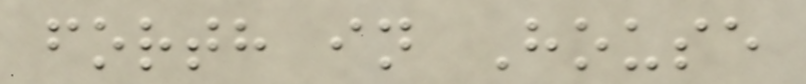forth in House
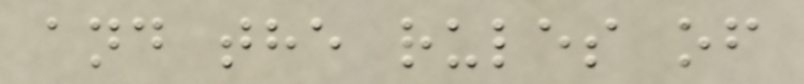and the rules of
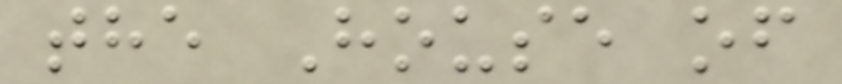the House of
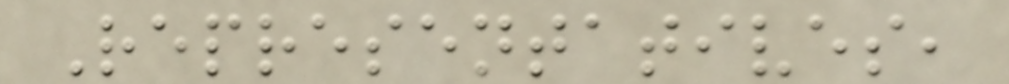Representatives,
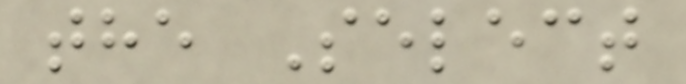the Select
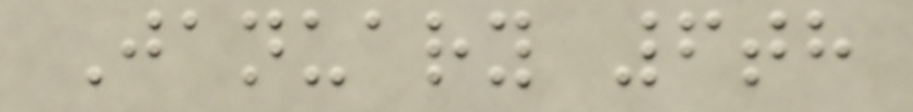January 6th
